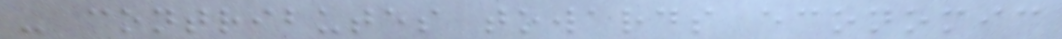- contributes towards economic
